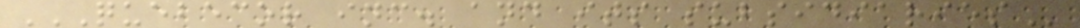QUEBECOR INC. AND ITS SUBSIDIARIES
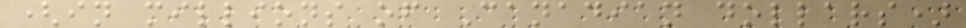(in millions of Canadian dollars)
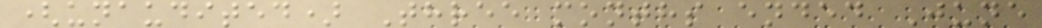(unaudited) Three months ended June
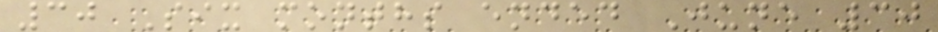30 Six months ended June 30
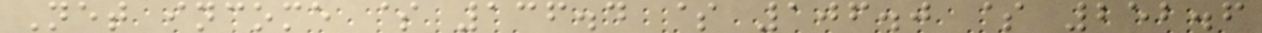Net income $ 136.4 $ 106.0 $ 252.6
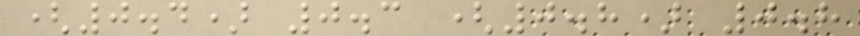(0.4) 0.3 (0.8) 0.8
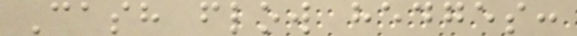Cash flow hedges:
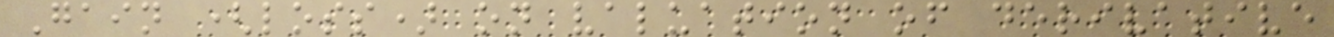Gain (loss) on valuation of derivative
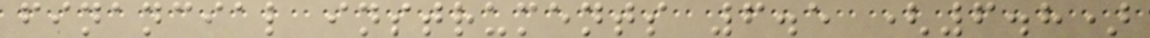financial instruments 6.5 (6.8)
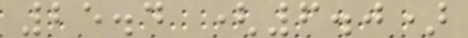25.4 (6.0)
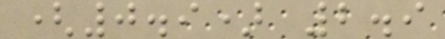(0.9) 2.9
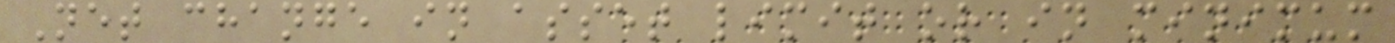Net change in asset limit or in minimum
